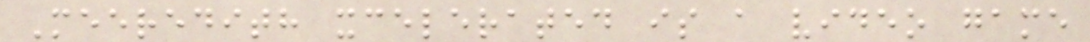Meeredith xcelerated is a video game
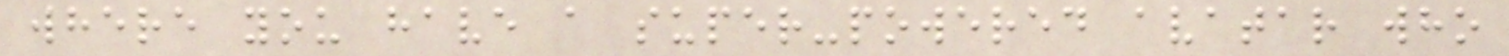where you have a super-powered avatar who
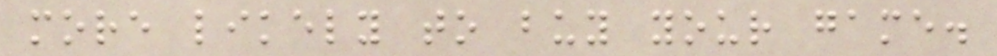more likely to buy your game.
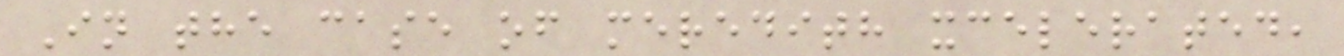In the case of meredith xcelerated,
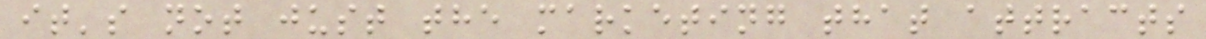it's not just the marketing that attracts
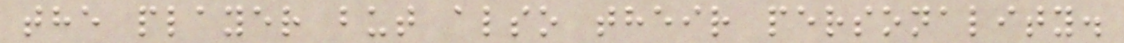the player but also their personality.
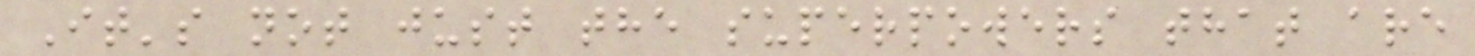It's not just the superpowers that are
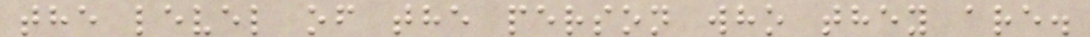the level of the person who they are.
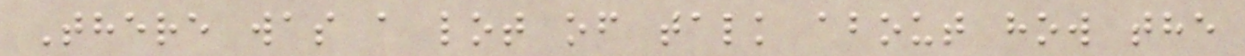There was a lot of talk about how the
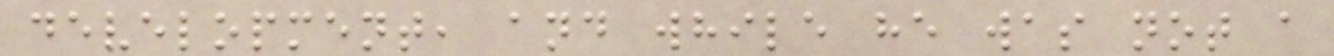development, and while he was not a
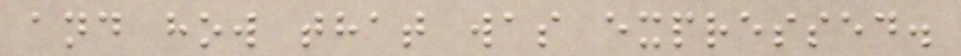and how that was expressed.
